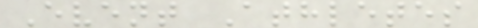Event Athletes
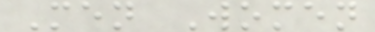Men Women
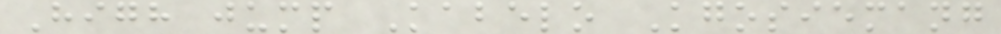High jump Kabelo Kgosiemang
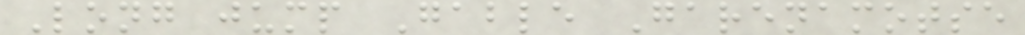Long jump Gable Garenamotse
